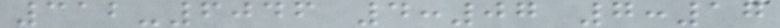312-6046 4:07 7:17
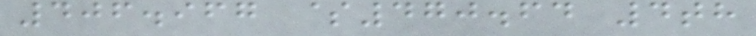406.967 $470.64 4th
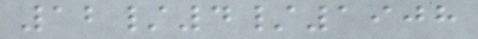12/4/1908
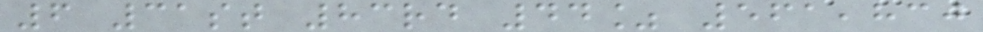6 31st 83rd 44% 561,830
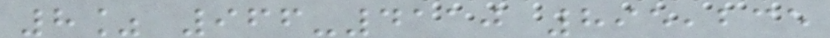8% 966-4110 895,235
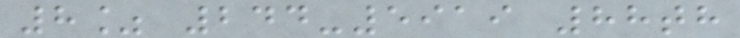8% 244-5919 88th
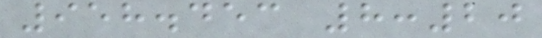958.453 8:20
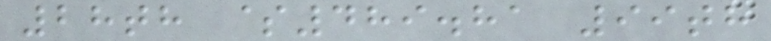28th $489.81 99th
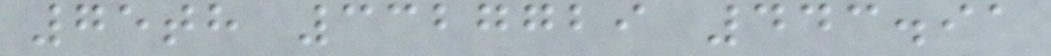75th 3327729 443.91
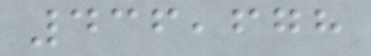436,678
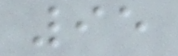95
